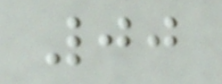00
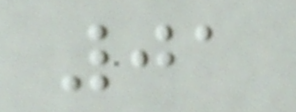01
